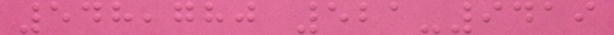548,780 521-9419
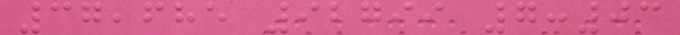37,685 92799 7:03
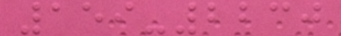159-2230
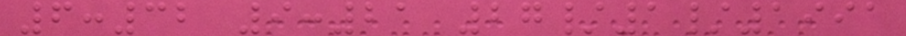6:32 9:21 27/1/1991
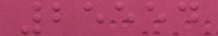25554
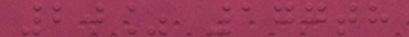20% 177th
